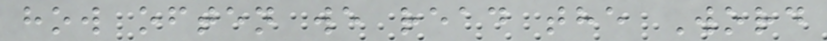how often we read the Word
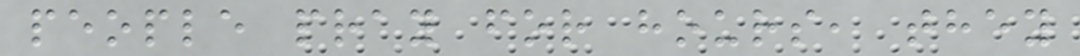people pray for hours, they
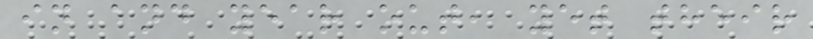in and year out, yet their
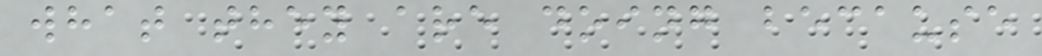what they are doing because
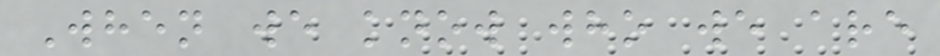When we know who we are
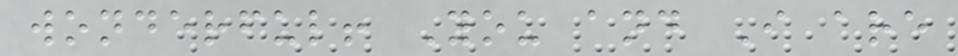wonderful! You and I are
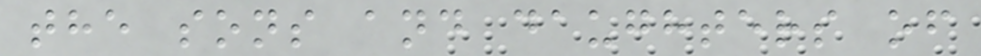the sons and daughters of
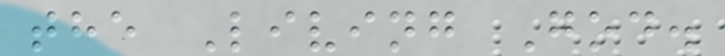the Living God.
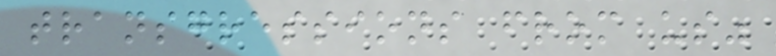transgressions from us"
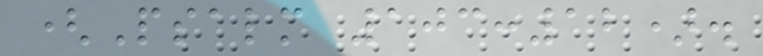(Psalm 103:12).
